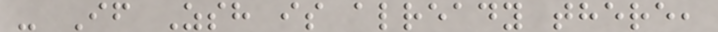- If Zsh is already there,
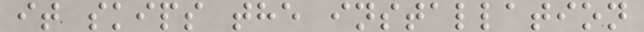it skips the installation
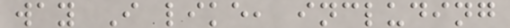way I like, including
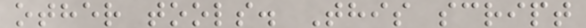other tools. This script
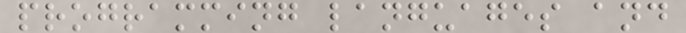programming languages and
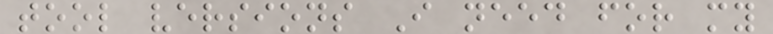tool versions I need for my
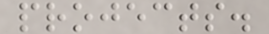projects.
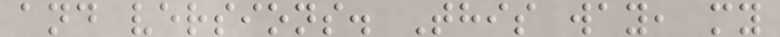and versions. This way, my
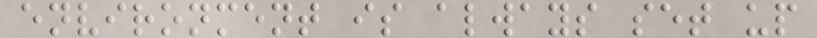environment is always set up
